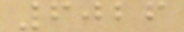6026
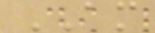AM
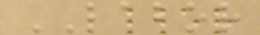LABOR
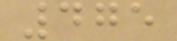475
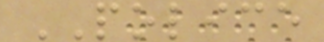POLICE
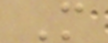M
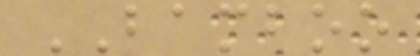BAMBOO
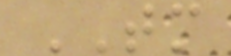TM
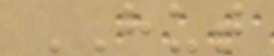HUT
